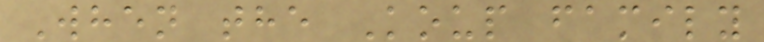When the Koup family
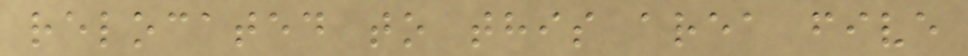relocated to this area five
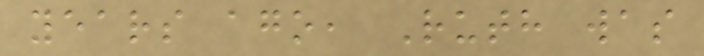years ago, Ruth was
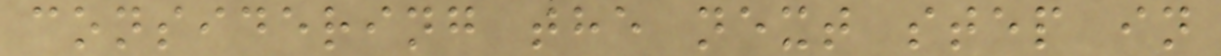considering the next step in
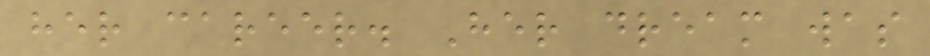her career. Her dream was
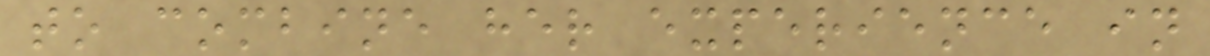to combine her experience in
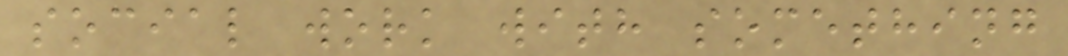social work with something
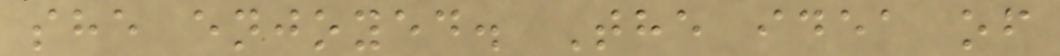she enjoyed. The idea of
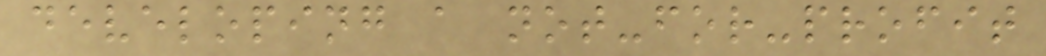developing a not-for-profit
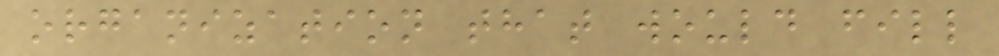organization that would fill
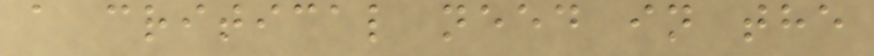a critical need in the
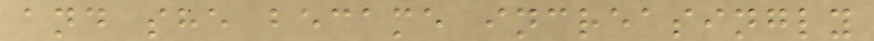and she became increasingly
